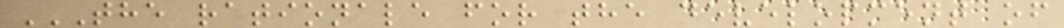THE RATIONALE FOR THE DEVELOPMENT OF
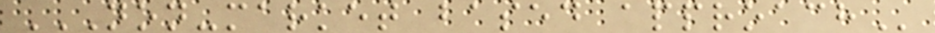NON-MARKET BASED APPROACH
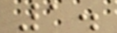1.
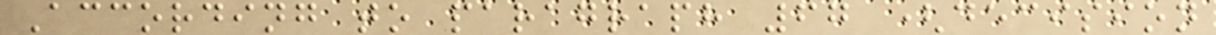According to paragraph 67 (decision
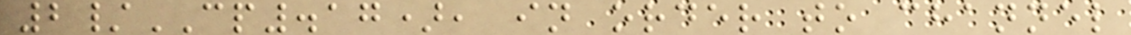2/CP.17), in order to channel
